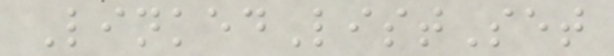LinkedListSet
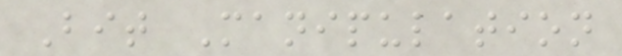Bit Manipulation
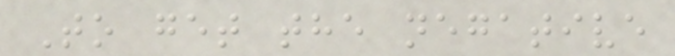To get the negative
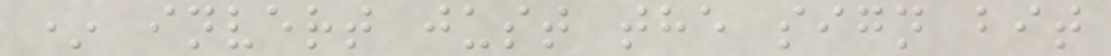* invert just the sign bit
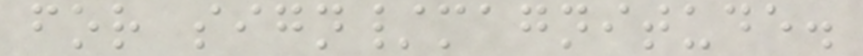for sign/magnitude.
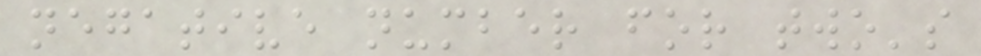negative number for two's
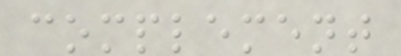complement
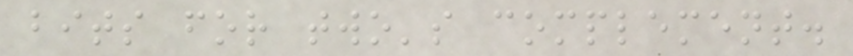bits for two's complement.
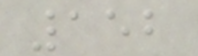152
